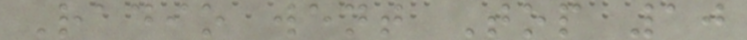Radio went Top 10
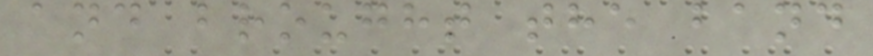and brought the band
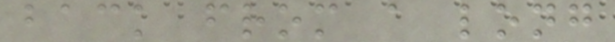back from a long
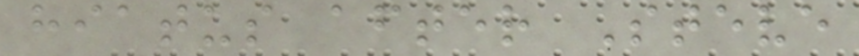hiatus after Steve
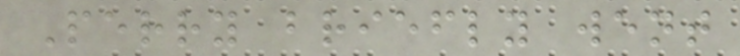Perry briefly went
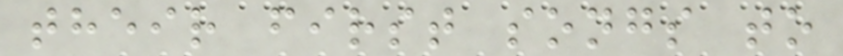their first songs to
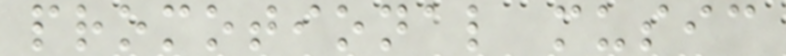promotional music
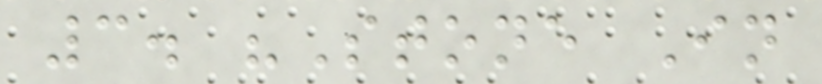3. "Stone In
